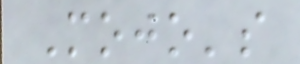Mojo's
